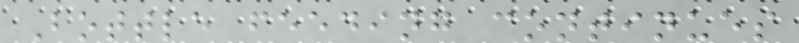Bottle feeding continues
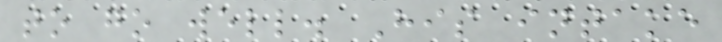to go well. His intake
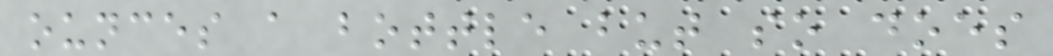ounces a bottle but so does
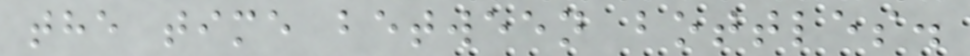the time between bottles.
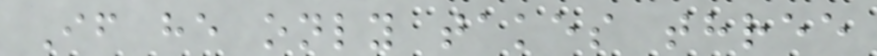If he only takes three
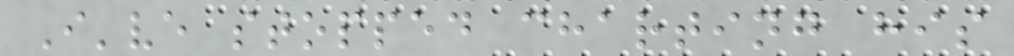I've stopped charting his
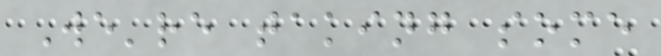We're taking some
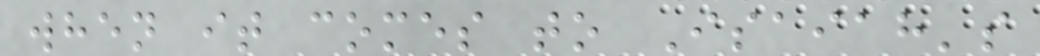when it comes to Isaiah's
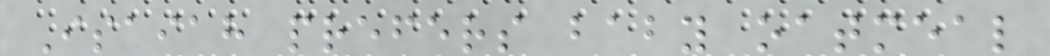Isaiah prefers baby oatmeal
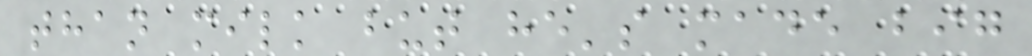than milk but he's made big
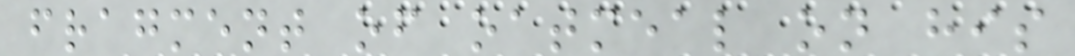fragment of oatmeal on his
